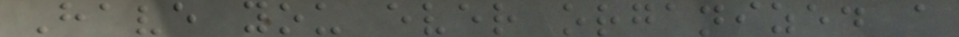Have you ever organized a
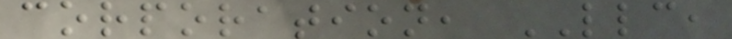corporation, LLC,
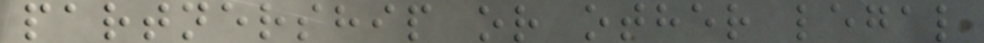partnership or other legal
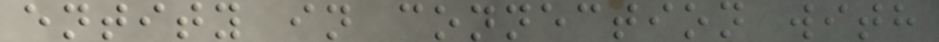entity in connection with
